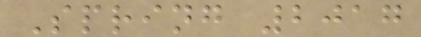Spring 2017
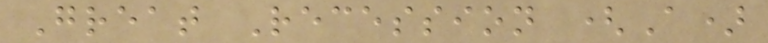Great Recession (A)
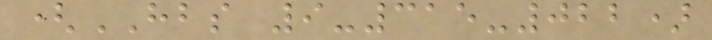(HBS 9-315-022)
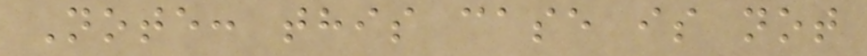Note: this case is not
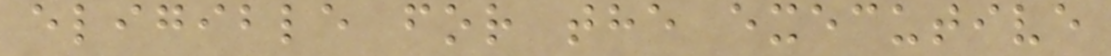eligible for the executive
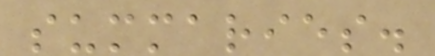summaries.
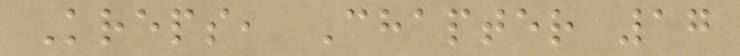Kreps, Chapter 17
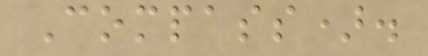Compass).
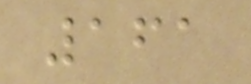161
